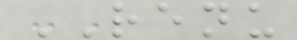RENU
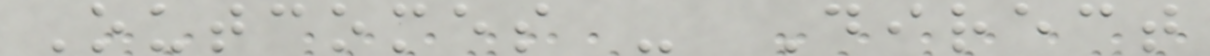Outcomes - Direct
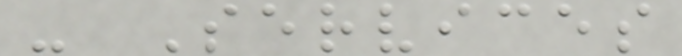- Services
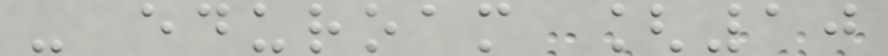- eduroam [10
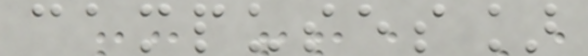campuses]
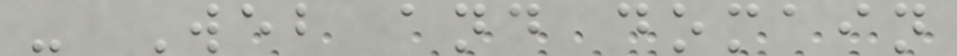- Web and domain
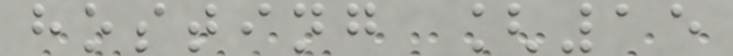hosting [15
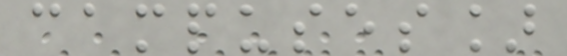campuses]
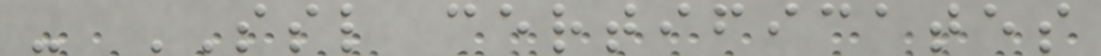- SSL certificates
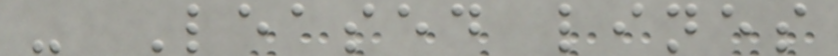- Leased lines
